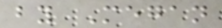by Megan
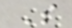S
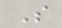S
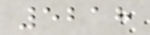5218
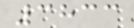3833
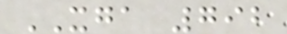XGA 792
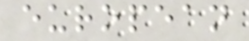european
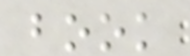book
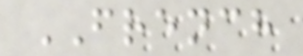FRENCH
